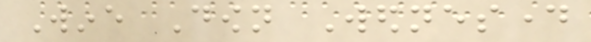Wine Down Wednesday
